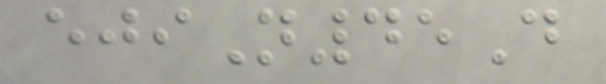ejiN45D
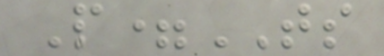P=TS
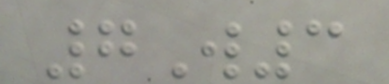7W3
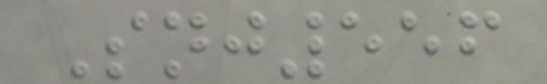Snj556
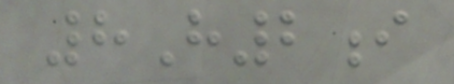8H2i
